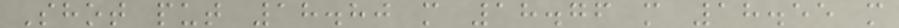Shot put 18.80 m 18.76 m 18.55 m
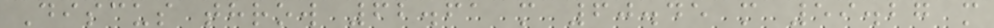Discus throw 62.61 m 60.45 m 59.27 m
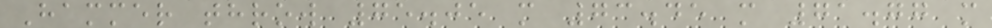Hammer throw 75.05 m 73.45 m 71.77 m
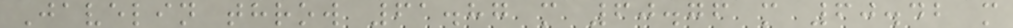Javelin throw 61.87 m 60.76 m 60.42 m
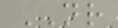NR
